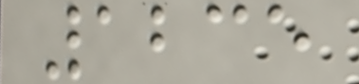1235
